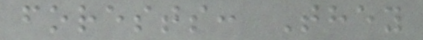forests: They
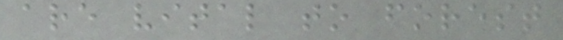are vital to forest
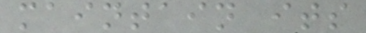maintain its
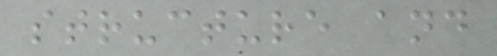structure and
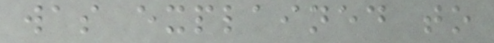was explained to
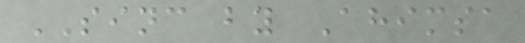SINC by Ahimsa
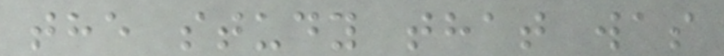the study that was
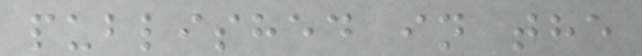published in the
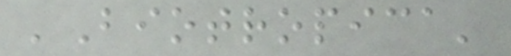'Biotropica'
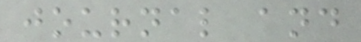journal and
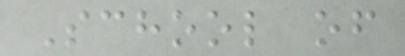School of
